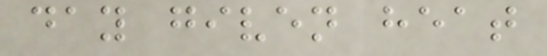day given heat
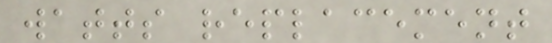watts replacement
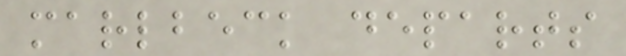marlbeck departs
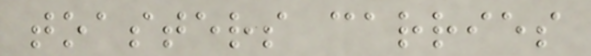toasters carries
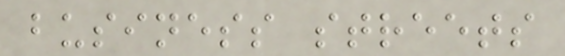business streets
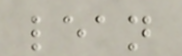lean
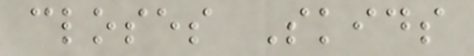closes Skids
